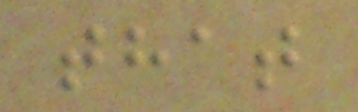that
